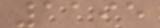1195
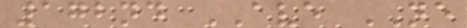172nd AVE NE
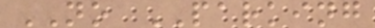NO PARKING
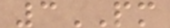3PM
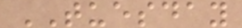TUESDAY
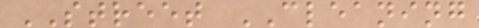STREET CLEANING
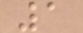1
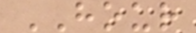HOUR
